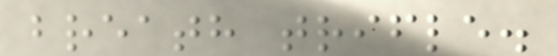breath trifle.
